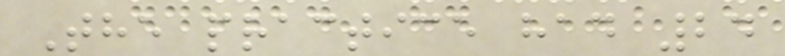The practice had 24
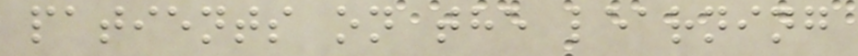patients on the learning
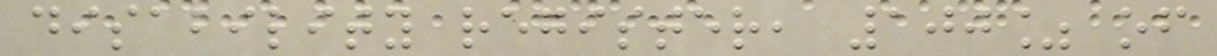disability register, 100% of
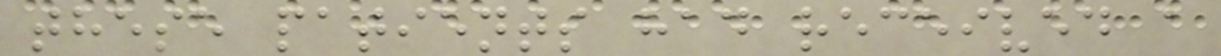these patients had received a
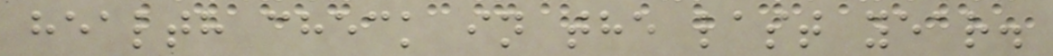health check in the last year.
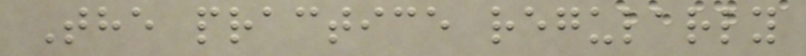The practice regularly
